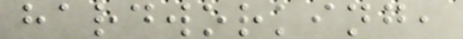hardworking,
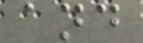and
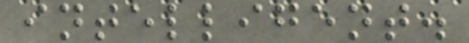intelligent.
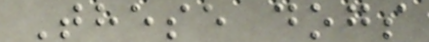These dogs
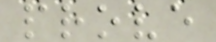prove
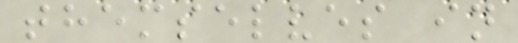themselves in
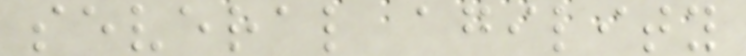several agility
